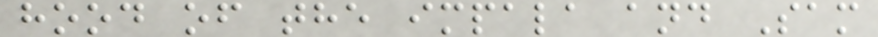hood of the impala and Sam
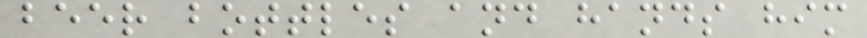beer bottles and hands him
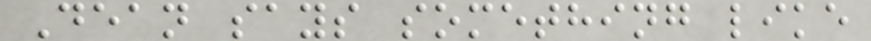Dean says something like
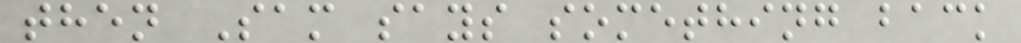then Sam says something back
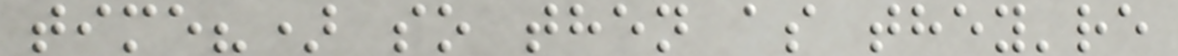time?) so then as they're
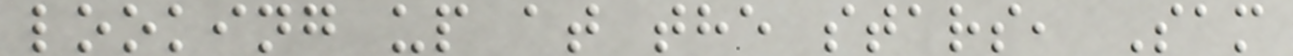looking up at the stars, Sam
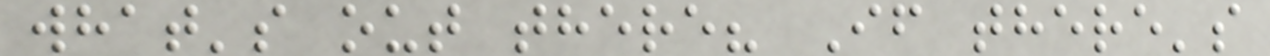what's out there? If there's
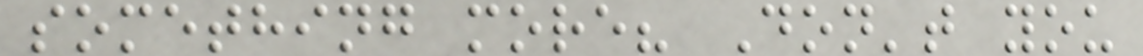something more? Don't you
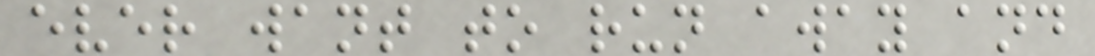ever want to run away and
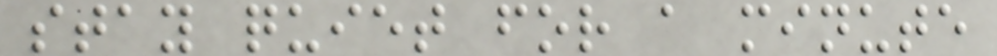stay quiet for a minute
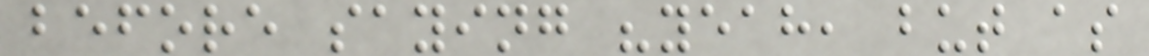before saying "yeah, but as
